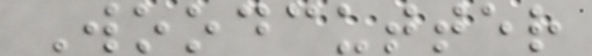Woodcutter
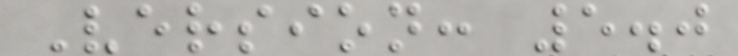Version: 5.0
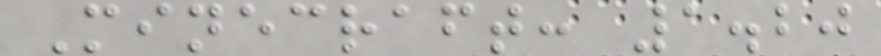Minecraft: 1.20
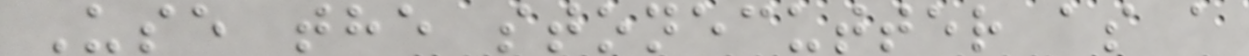Use the stonecutter as a
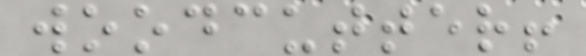woodcutter!
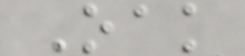Oak
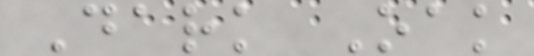Dark Oak
